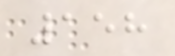158
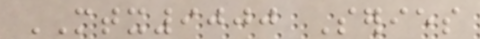MTX9000 Series
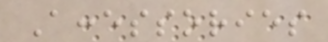Accessories
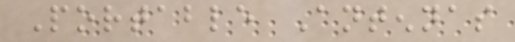Portable Antennas
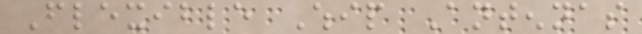Flexible Whip Antennas
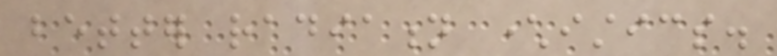better radiation characteristics.
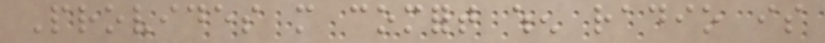Provides more comfort when radio is
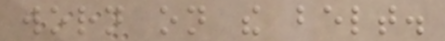worn on the belt.
